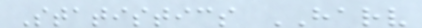Statistics HARV
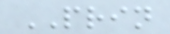PRIN
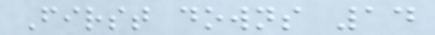First downs 14
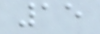15
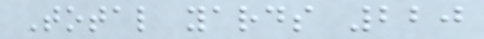Total yards 220
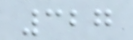327
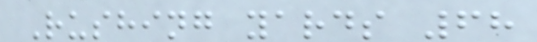Rushing yards 68
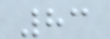83
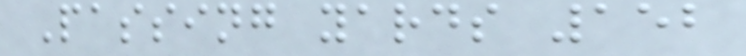Passing yards 152
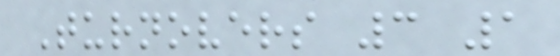Turnovers 3 1
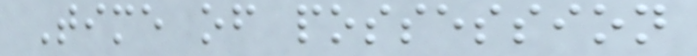Time of possession
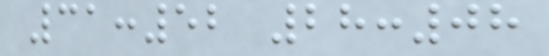31:52 28:08
